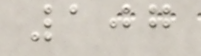107
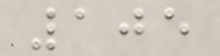105
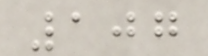107
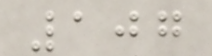107
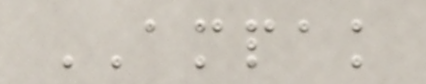AMPAK
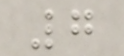7
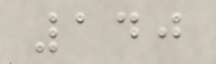140
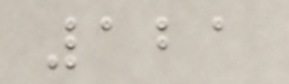121
